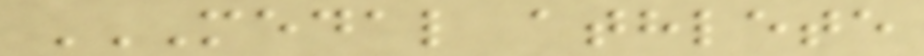MEDAL ATHLETE
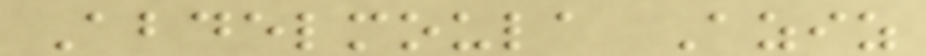Abdelmoula Aziz
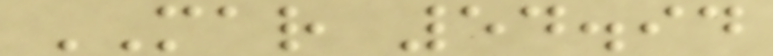MAR 54.94
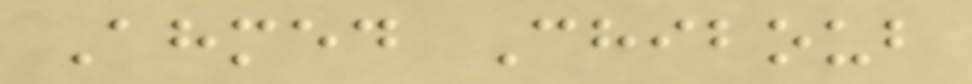Ahmed Chiboub
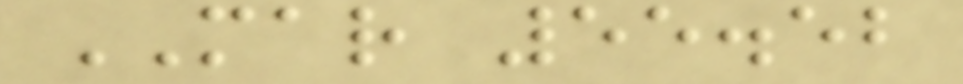MAR 55.52
